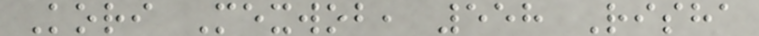Kori Mexwob, 558 Risha
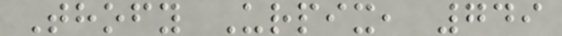Thofy Urpix, 749
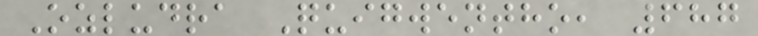Ozludra Quigwentho, 687
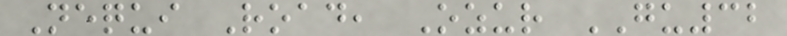Nequi Road, Ozur GU32
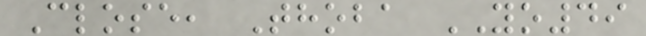Close, Thoba YO49
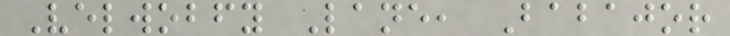Velwobfy Lane, Babajor
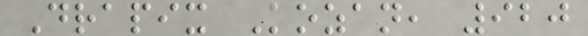Drapix Kozan, 920
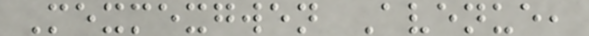Mexmexgwen Avenue,
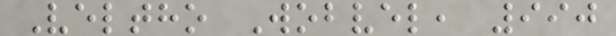Veltho Wobvel, 990
